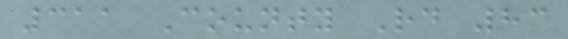311 County Rd 83
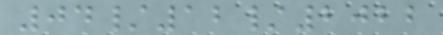04/12/2022
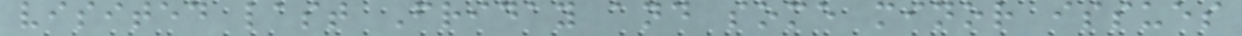visited last Friday and some minor issues
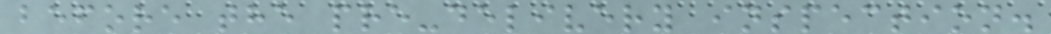before the pre-delivery inspection.
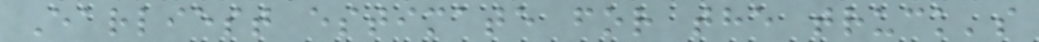Earliest estimate for the truck's
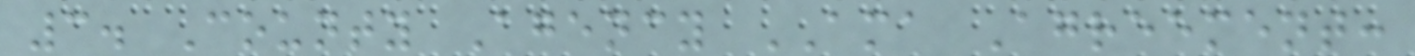3. County Agency AMA Agreement:
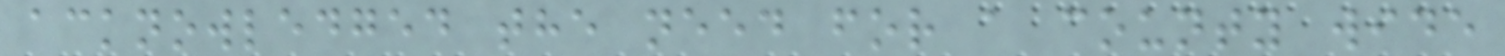acknowledged the need for a county wide
